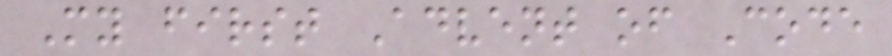My first Advent of Code
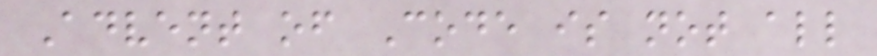Advent of Code is not all
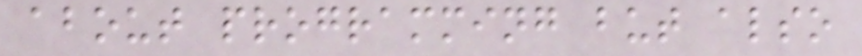about programming but also
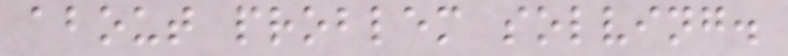about problem solving.
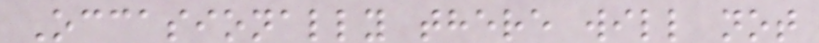Occasionally there will not
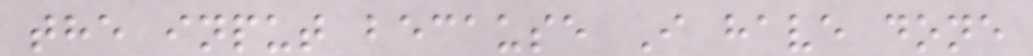the input because I have done
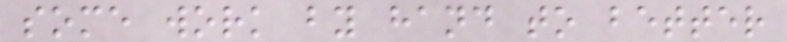some work by hand to better
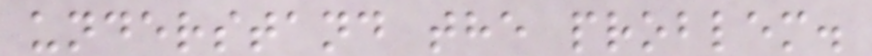understand the problem.
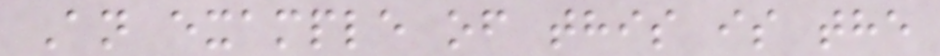An example of this is the
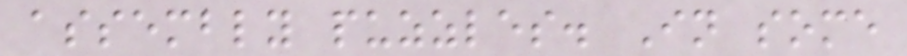assembly puzzles. In some
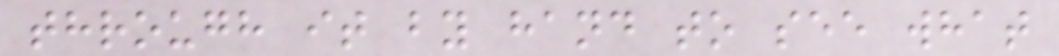through it by hand to see what
